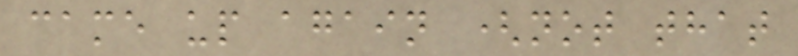came up again (not that
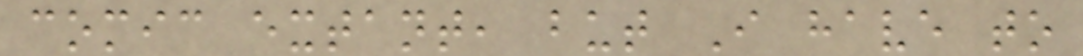comic extant, but I have to
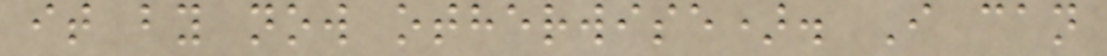it by now otherwise). I can
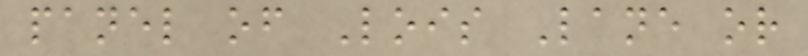panel of Lois Lane or
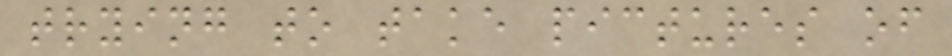trying to take pictures of
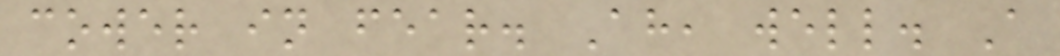cower in fear. Ah, well. A
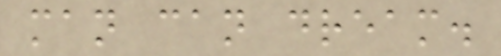man can dream.
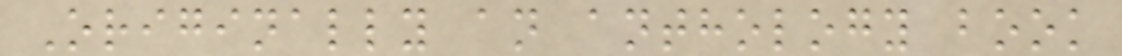Originally an anthology book
